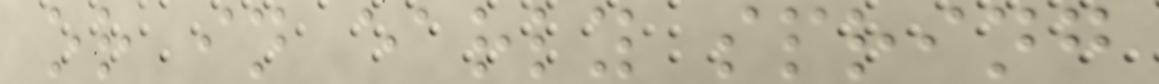or in early spring
